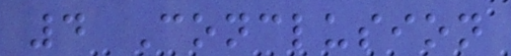4 Conclusion
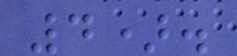4).
